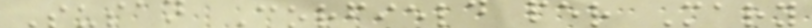Susan Corfield per Mary
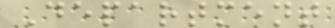Department
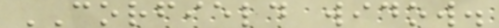CORFIELD widow.
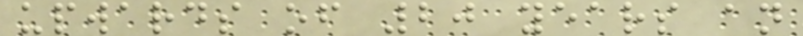upwards of 20 years an
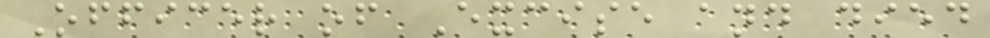Officer of Excise and died
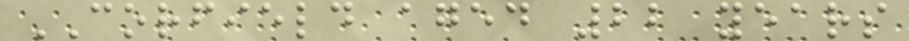CORFIELD aged 22 years
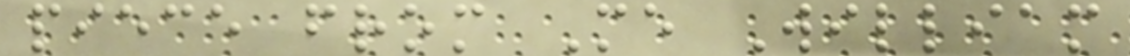piece from Me William
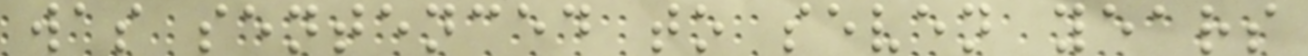was sentenced to seven years
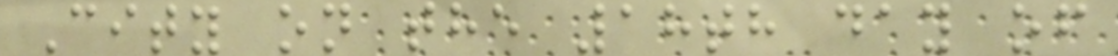City on the 18th day of
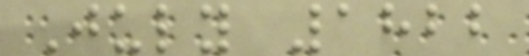July 1822
